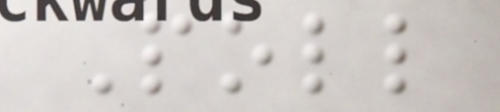Poll
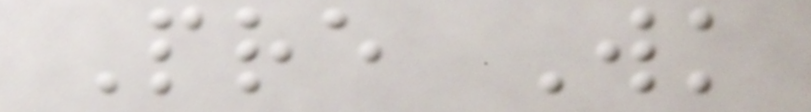Pre Wk
